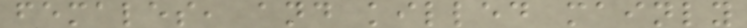females, and killed mainly
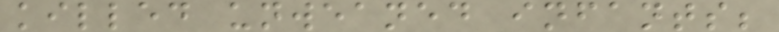killed unweaned infants;
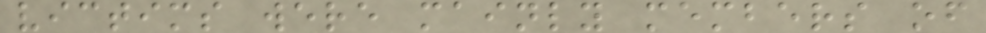victims were mainly members of
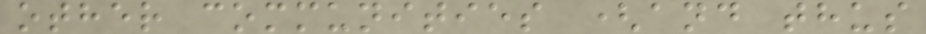other communities (and thus
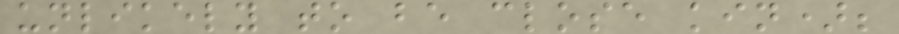unlikely to be close kin);
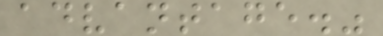advantage."
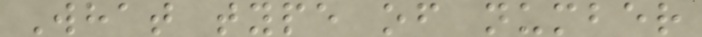What type of number
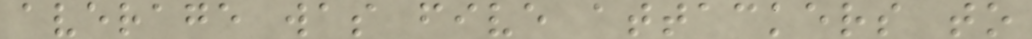average was five attackers to
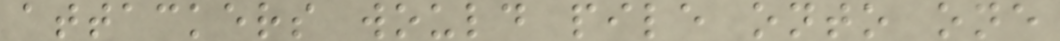attackers would pile onto one
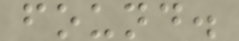found.
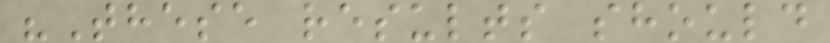"These results should
